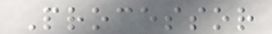Processor
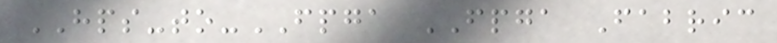HPS-to-FPGA FPGA Fabric
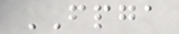FPGA
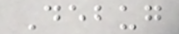Debug
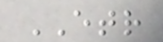ETR
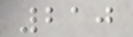210
